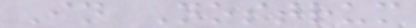In Nostrum
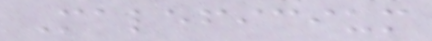Maleficium
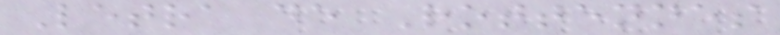Letra de Rottennes
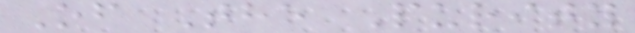Of The Purity
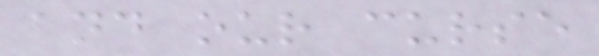and our curse
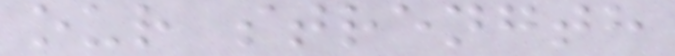our strength
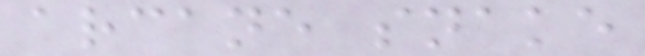arcane snake
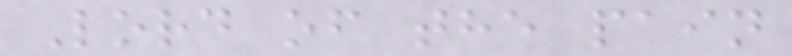Lord of the pain
